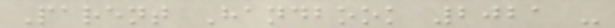Parent Handbook 2021 -
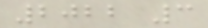2022 3
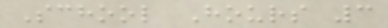School Hours 3
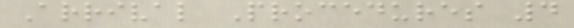Arrival Procedures 4
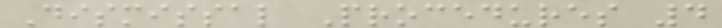Dismissal Procedures 4
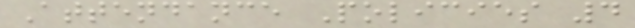Attendance Policies 4
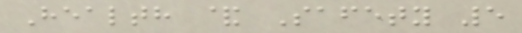Health & Safety 5
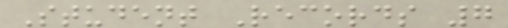Student Records 7
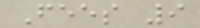Fees 9
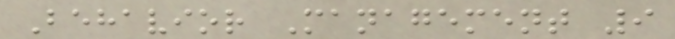Behavior Management 9
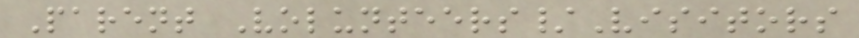Parent Volunteers/Visitors
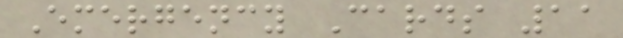Emergency Cards 11
